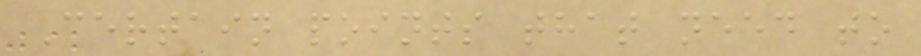Certain points that need to
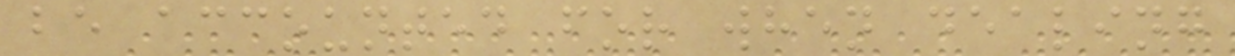be accounted for when dealing
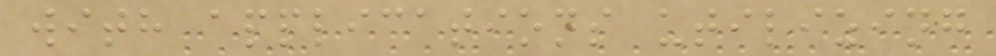with applications utilizing
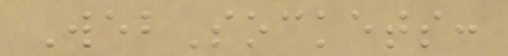WebSockets:
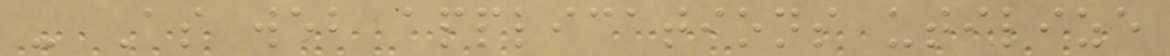- As web applications utilize
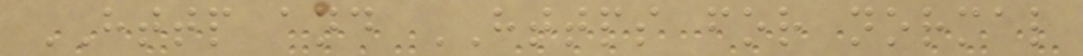HTTP and HTTPS for normal
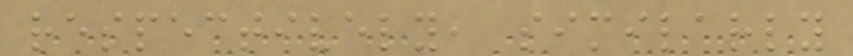respectively, similarly
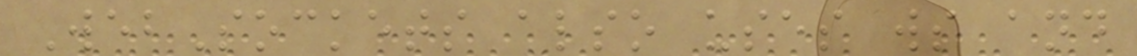WebSockets also uses ws and
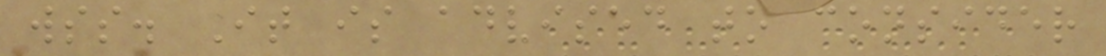wss. It is advised to consider
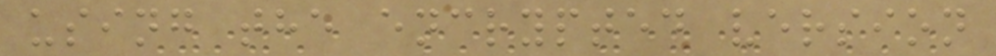using the encrypted version
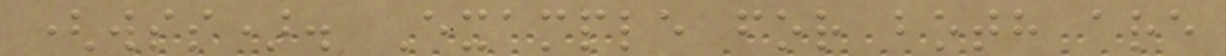(wss). Example for both are
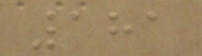181
